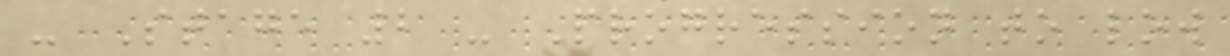- Stage 2 - Progression to low
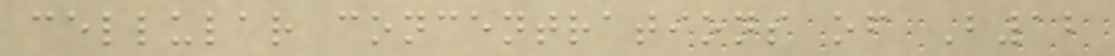cellular concentrations of B12
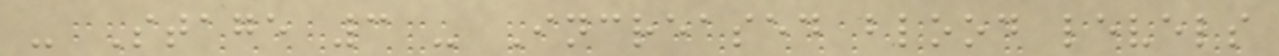- Stage 3 - Increased blood levels
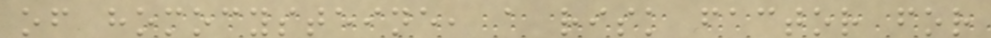of homocysteine, a risk factor for
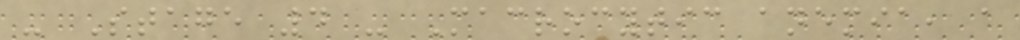- Stage 4 - Macrocytic anemia, a
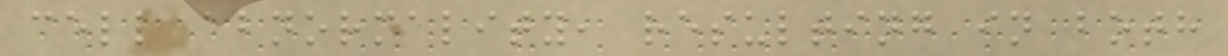cell abnormality, resulting in both
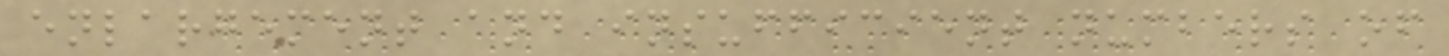enlargement and insufficient numbers of
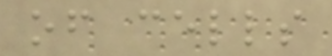of cells
